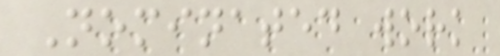Nominated work
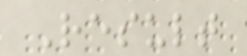Result
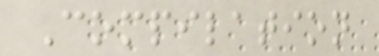Compilation
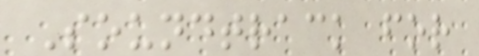Soundtrack for
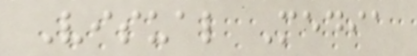Visual Media
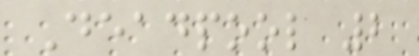Deadpool 2
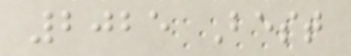2025 Best
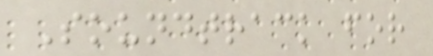Soundtrack for
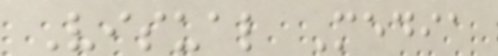Visual Media
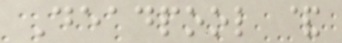Deadpool &
